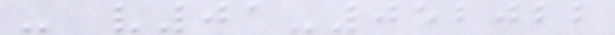- v01-052022
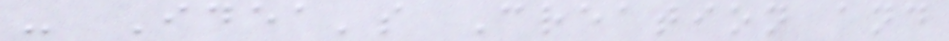- Idea's Creation and
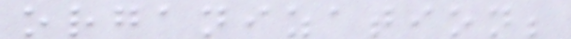organization;
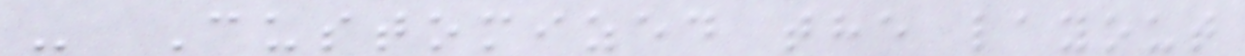- Customized the layout
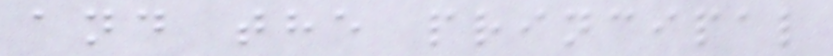and the principal
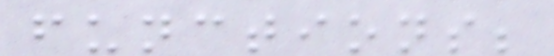functions;
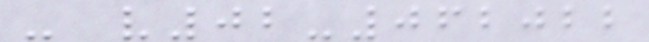- v02-062022
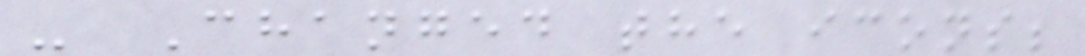- Changed the icons;
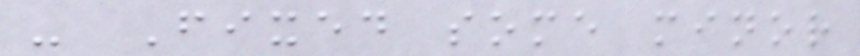- Fixed some minor
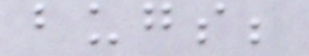bugs;
